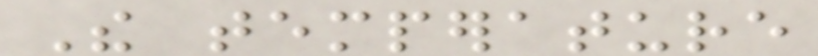The temperature
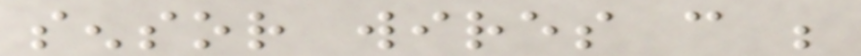sensor wires can be
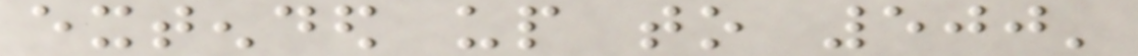extended up to 500'
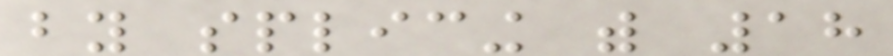by splicing with 18
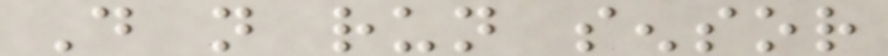Do not run sensor
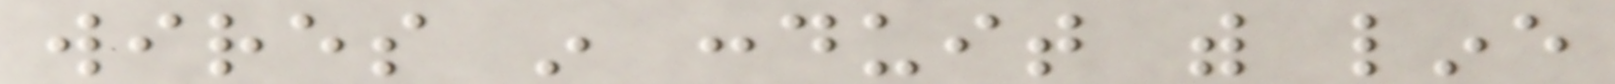wires in conduit with line
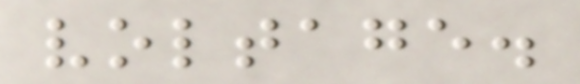voltage.
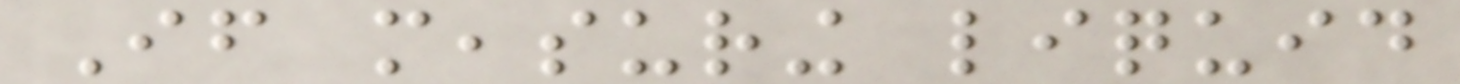If measuring liquid
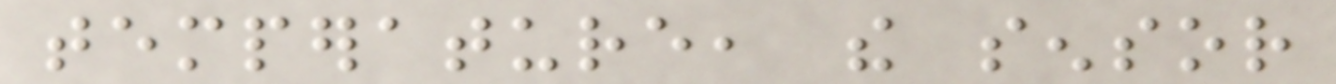temperature, the sensor
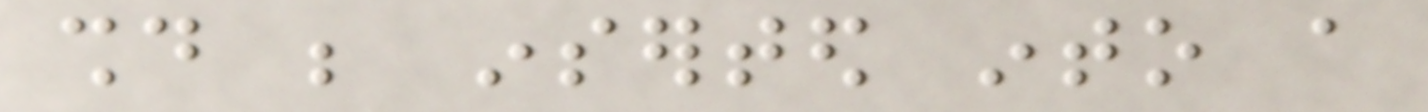should be inserted into a
